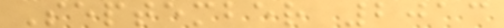September 2013
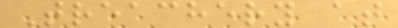Treachery at
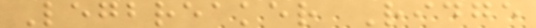Legbreaker Ridge
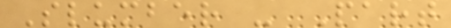Slumber - Part
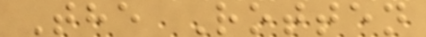The Rotten
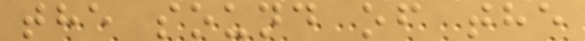the sound of the
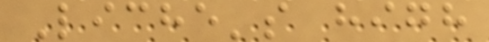Liche's high
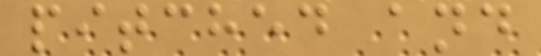pitched and
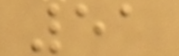51
